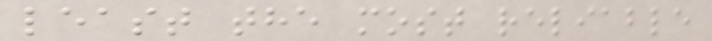least the most reliable
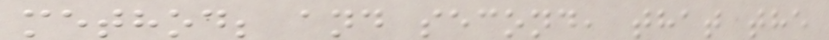method; and second, that the
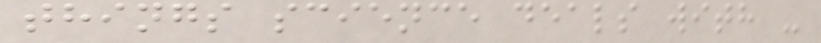things science deals with -
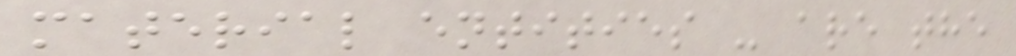material entities - are the
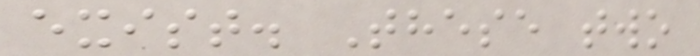exist. These two
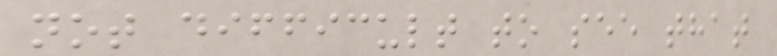not difficult to see that
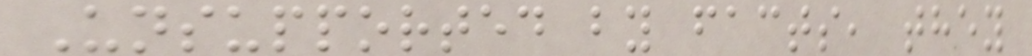Unsupported by facts, they
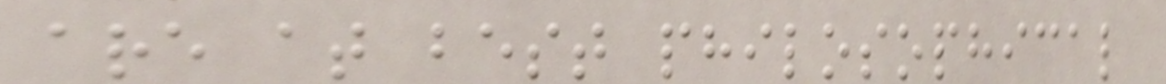are at best philosophical
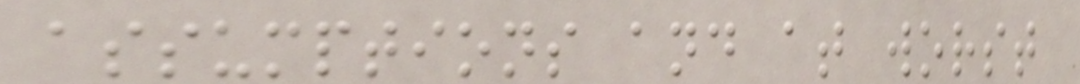assumptions and at worst
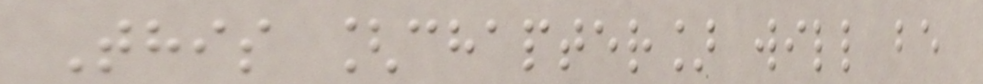This [chapter] will be
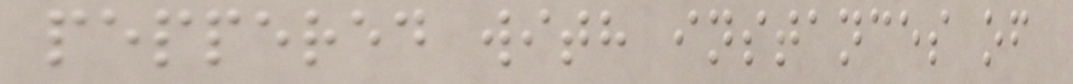peppered with instances of
